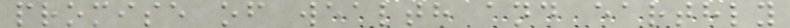promise of wealth and earthly
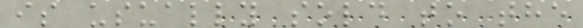is usually sold to the
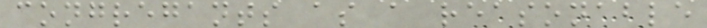congregants as a reasonable
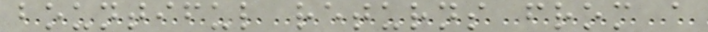bountiful returns from a
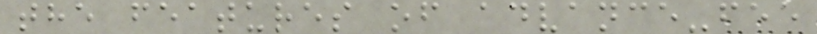the features of advance-fee
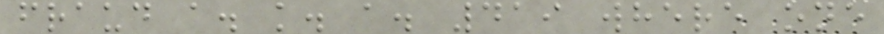fraud a. k. a. 419 where one
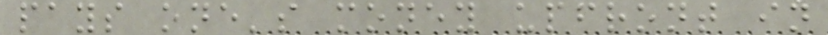pays one's money upfront in
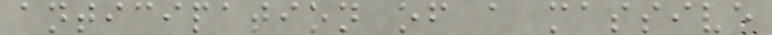anticipation of a massive
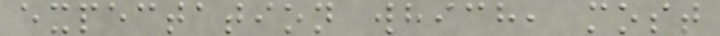expectation which, most
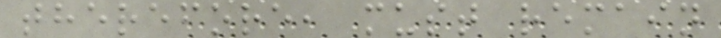therefore, must remain
